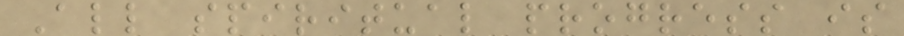All spiritual progress is
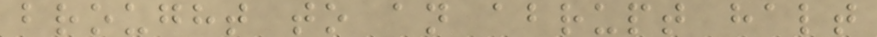brought to an abrupt halt
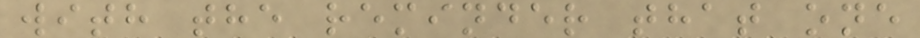with the reminder that one
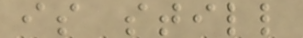is still
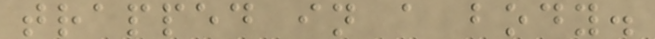trapped in a body.
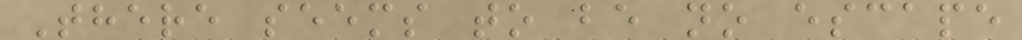There seems to be no escape
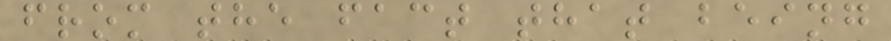from the fact that being
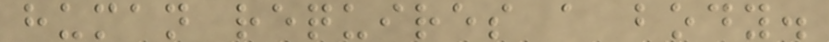human requires a body.
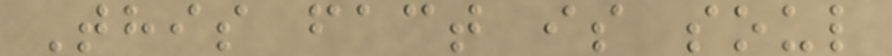This fact is soul
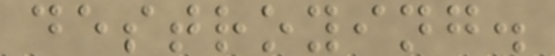destroying.
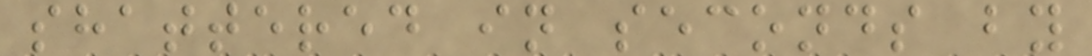shattered in seconds by
